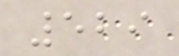529
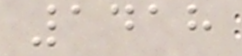1418
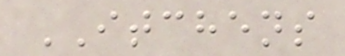ITCHENS
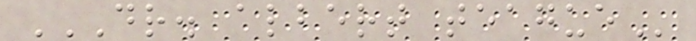DR. ALBERT TEAGUE
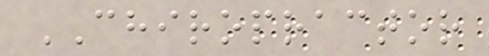CHIROPRACTOR
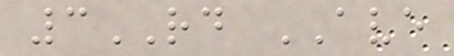3RD AVE
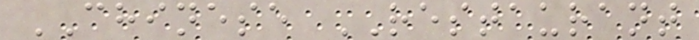CHINESE RESTAURANT
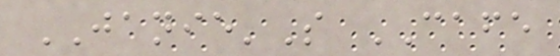JANIE'S CAFE
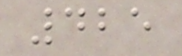425
